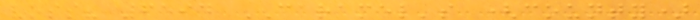voss? 6594 CARAMEL's (county)
